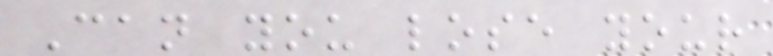Can you lose your
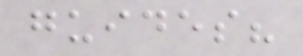guides?
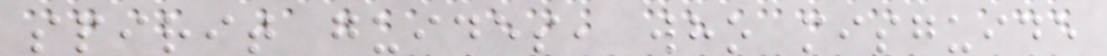spirit guides, who misguide
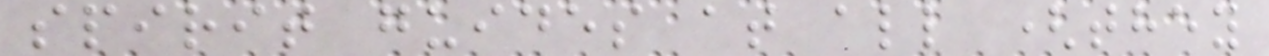spirit guides at all (they
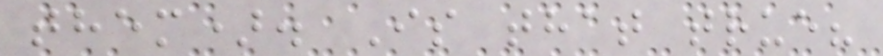them). Is that true?
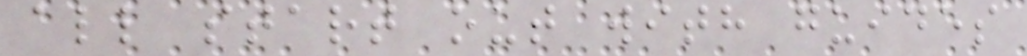all start out with guides
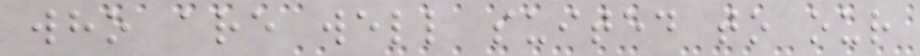who are well suited to our
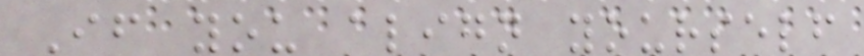If you align yourself
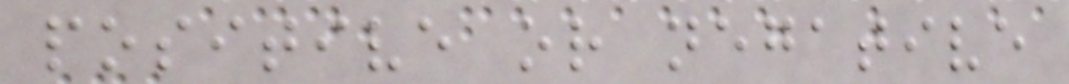positive or negative
